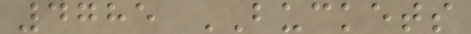4785 BUCKETS
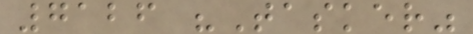7126 "Tasker"
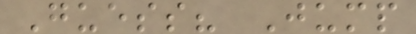Guess? Jump
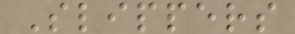Slippers
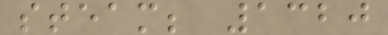steam; 1320
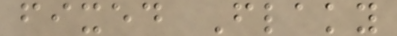fixed Flaky
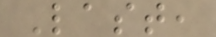Last,
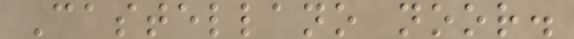Castellano noor.
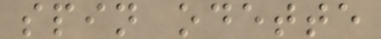spin odette
